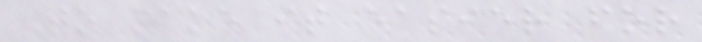To make it easier for
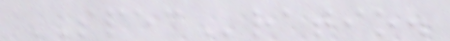SPECratio.
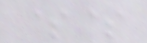$$
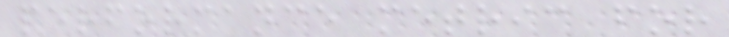performance metric for
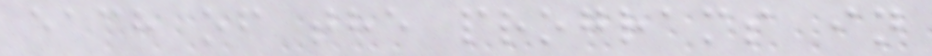each of the programs in
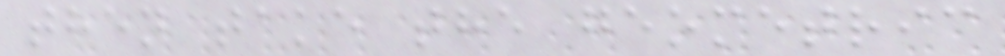then take the geometric
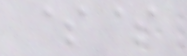$$
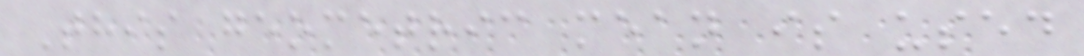This geometric mean is used
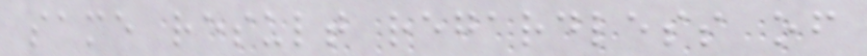same result regardless of
